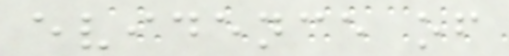evidence of
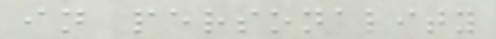in personality
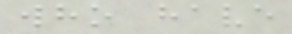who have
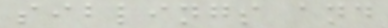siblings and
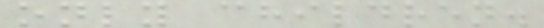only children.
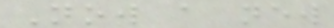Now a new
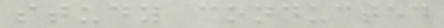study conducted
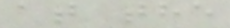at the
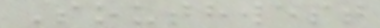Southwest
